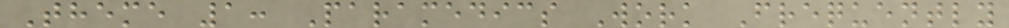Theme 1: Paramedics Work Frequently
